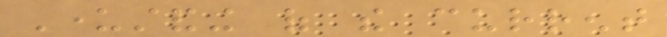Understanding of the current
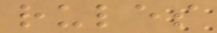rules
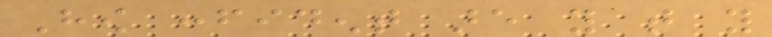How confident are you that you
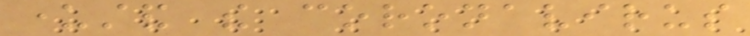understand the coronavirus
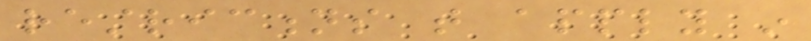restrictions that apply in
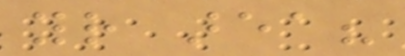your area?
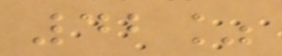42%
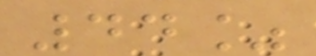44%
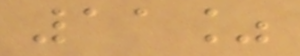11%
